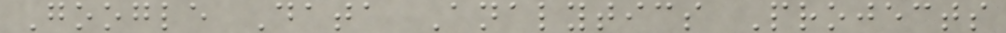Google Data Analytics Projects
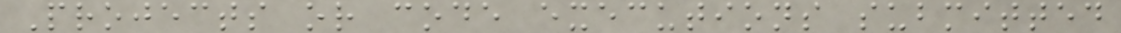Projects or code executions submitted
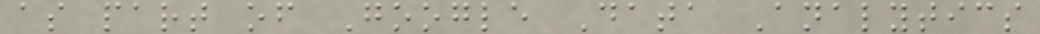as part of Google Data Analytics
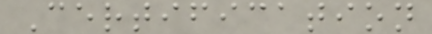Certification
